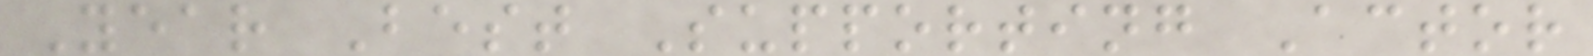Year Best Supporting Actor
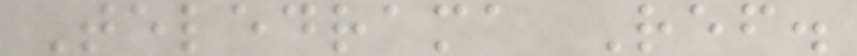Teledrama Ref.
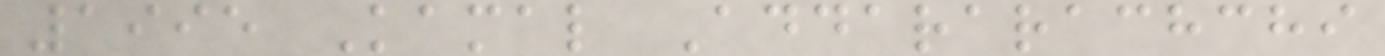1995 Kamal Addararachchi
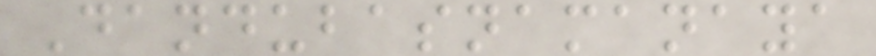Dandubasnamanaya
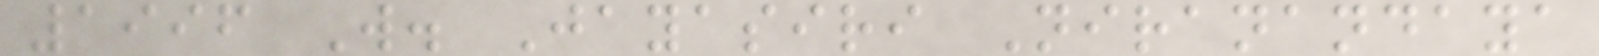1996 W. Jayasiri Niranandaya
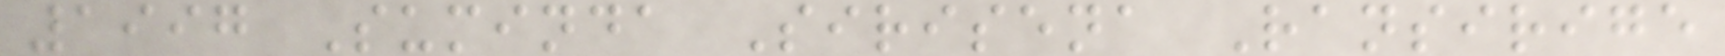1997 Suminda Sirisena Ransirige
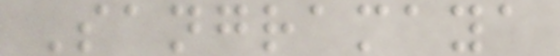Sangramaya
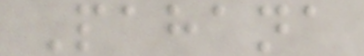Pahana
